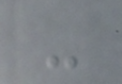-
